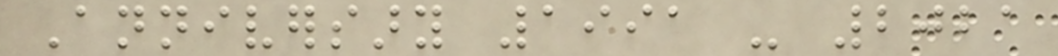Anniversary 1991 - 2021
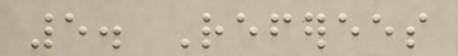5. Referees
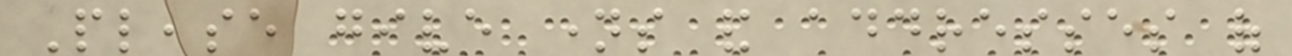Please give names and addresses of
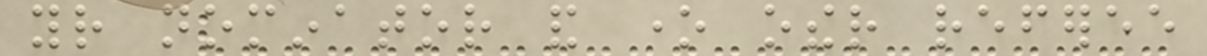your nominator and one other referee
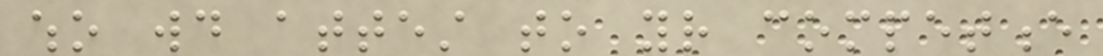who would attest to your competence
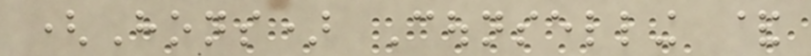(Hons) Counselling &
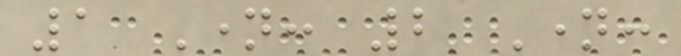1 Name: 2 Name:
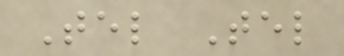Tel Tel
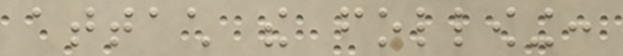attach the following:
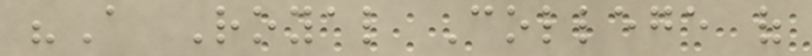"A Royal College of
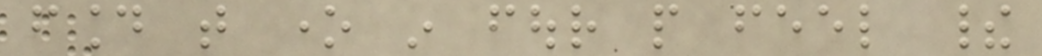found that one in four people feel their
